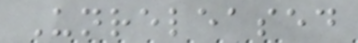Unreleased
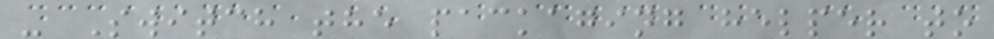- Switch the packaging helper to
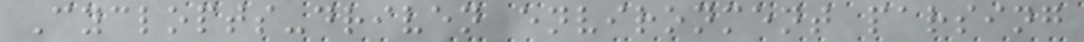Cyclopts-driven environment parsing
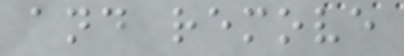and remove
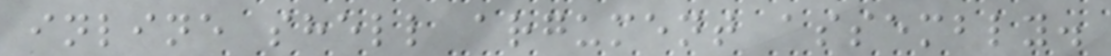inline shell argument assembly.
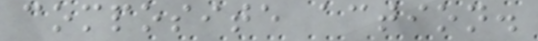composite action.
